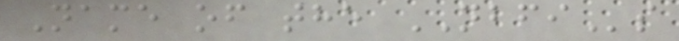Name of the NBFIs
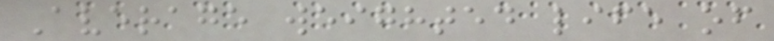Average weighted life of
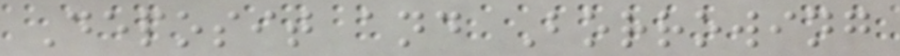Deposit and Borrowing
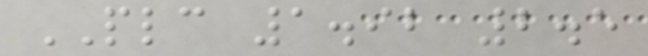PLC 1.92 2.5
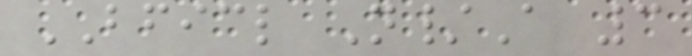BFICL N/A 3
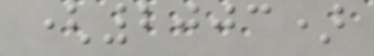(2003)
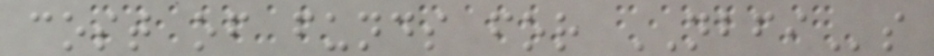cost of funds for NBFIs
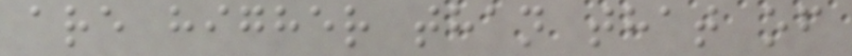are higher than that of
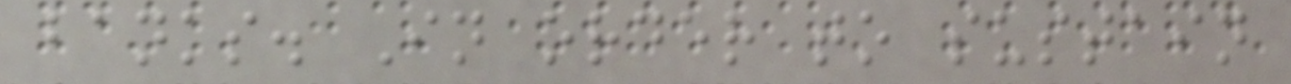banks. In order to sustain
